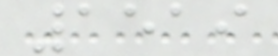1519
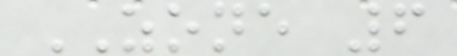ZONE 6
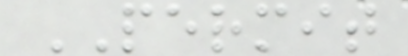PERMIT
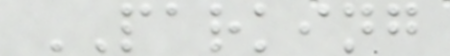PARKING
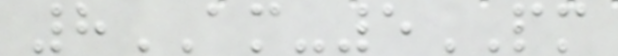8AM-5PM
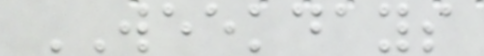WEEKDAYS
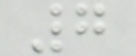7
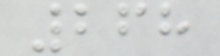268
